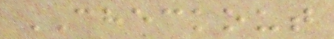CHECKOUT
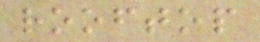rooftop
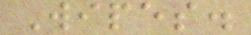Wipes.
